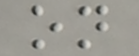on
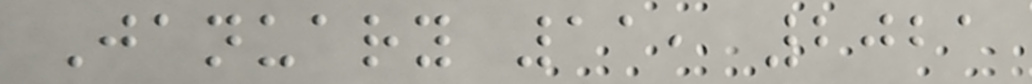January 11, 2021
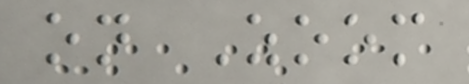on Zoom
